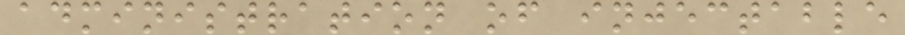administration of injectable
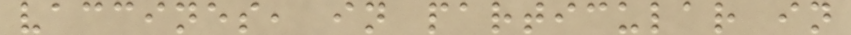vaccines, in particular in
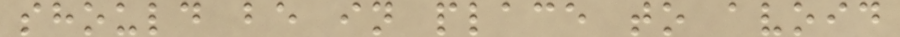should be in place to avoid
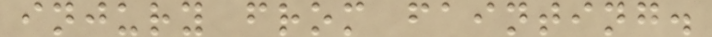injury from fainting.
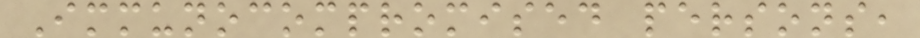Immunocompromised persons,
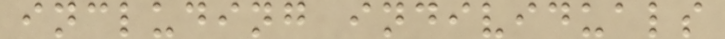including individuals
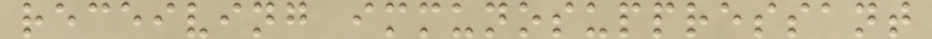receiving immunosuppressant
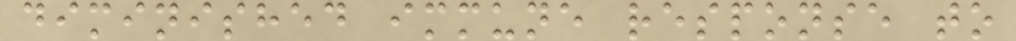diminished immune response to
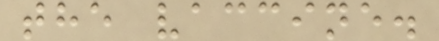the vaccine.
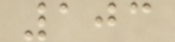103
